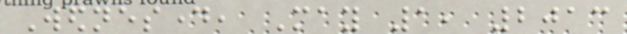Wednesday, May 1, 2013
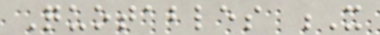Quotables X
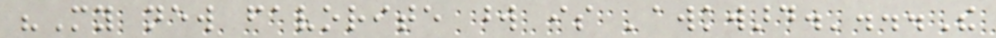"My new favorite word is 'awkward.'...The
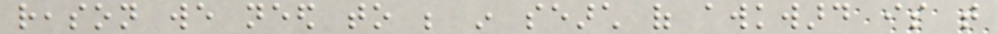reason we need to be in search of awkward is that
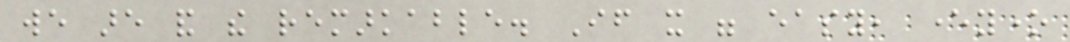we are and the remarkable. If it were easy, everyone
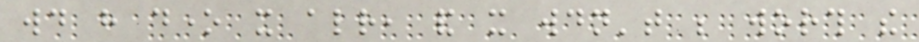would have done it already, and it wouldn't be worth the
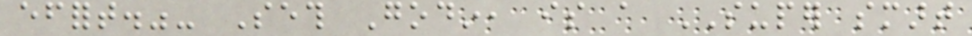effort."- Seth Godin, is a SUPER smart
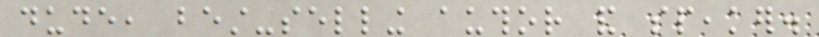dude, best-selling author and speaker.
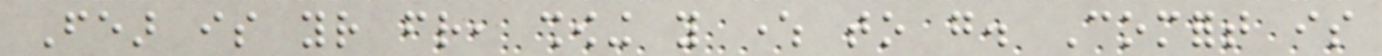Fear is your friend, showing you where to go. Comfort is
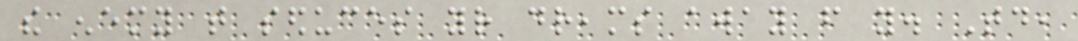the enemy that seduces your dreams away from you. Today,
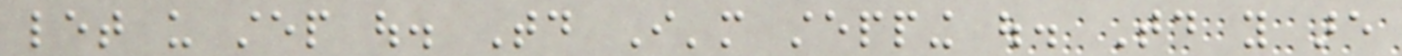let us step out. Today I'm stepping out. Today you are
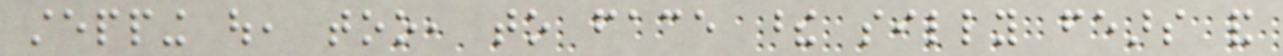stepping out, too, to face these silly fears and
